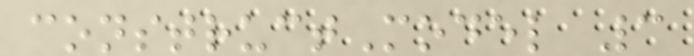constructModel 3
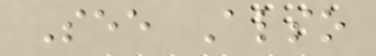See Also
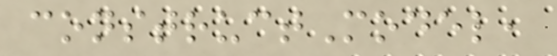constructModel,
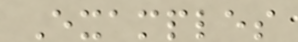Examples
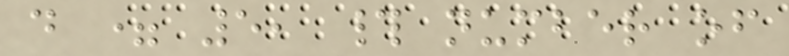d = 5, # number of
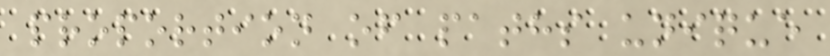proportion of paths unique
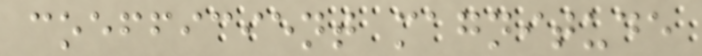coefficient magnitude
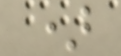)
